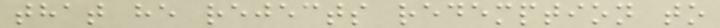that he rejects redemption to
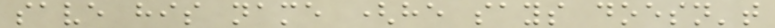save his name (he says doesn't
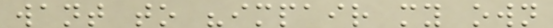want to "impair my own
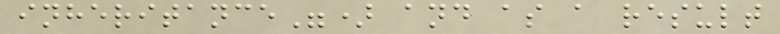inheritance") and as a result
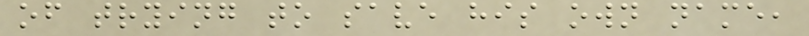of trying to save his own name,
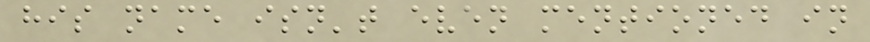his name isn't even mentioned in
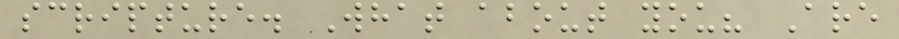scripture. What about you? Are
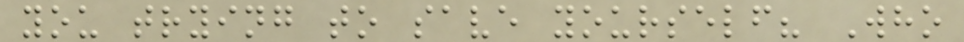you trying to save yourself? Who
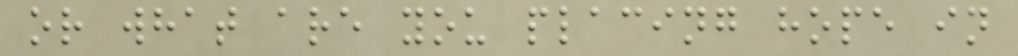or what are you placing hope in
